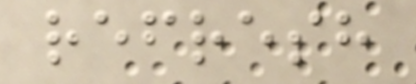refresh
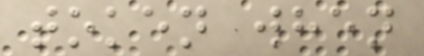token when
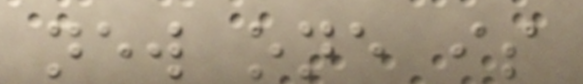new one is
